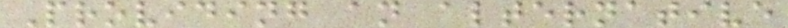Providing an alternative
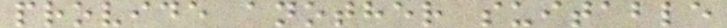provide another suitable
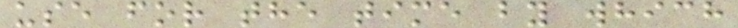use for the time by which
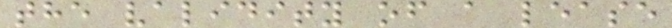the validity of a lease
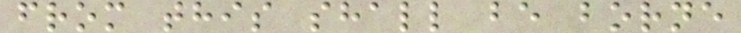from this shall be borne
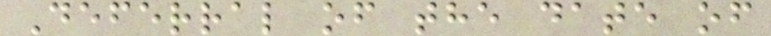Deferral of the date of
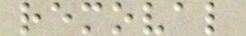removal
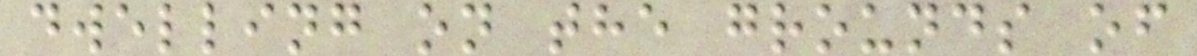dwelling on the grounds of
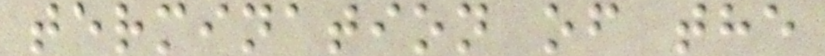termination of the
